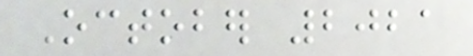October 2021
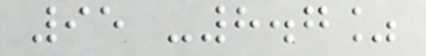95 -8.7%
